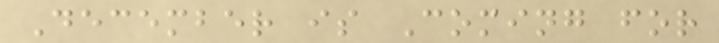December is Coming for
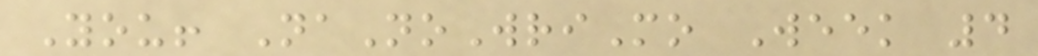You! NaNoWriMo Week 4
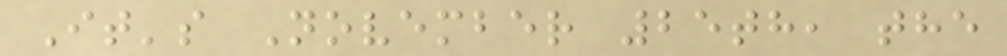It's November 25th, the
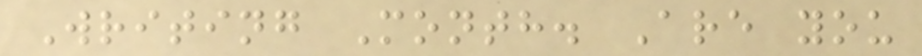Writing Month. Are you
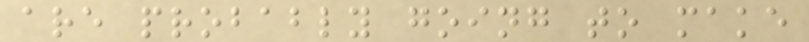are probably going to make
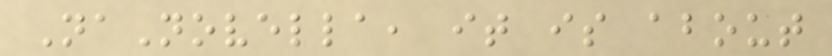NaNovella, it is about
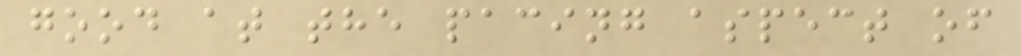good at the pacing aspect of
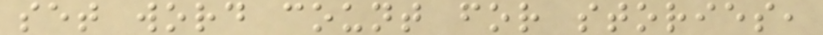set word count for stories,
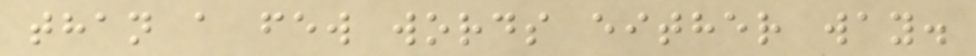than a few words either way.
